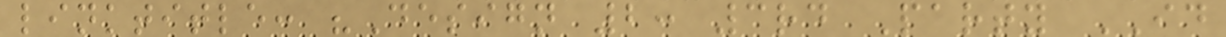linktitle: "Design 2: 3rd Party ID
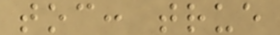toc: true
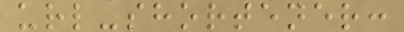url-shortener:
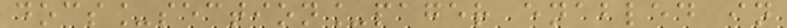docs_section_pager enabled in
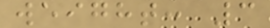weight: 3
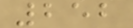252
